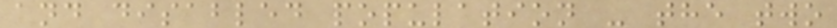and disabled population - the two
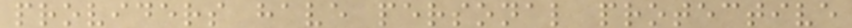providers have personal protective
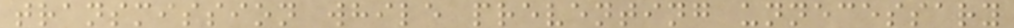transmission while preventing unnecessary
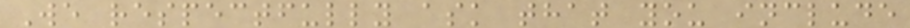We respectfully ask that you include
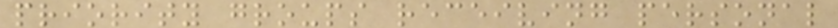priority groups receiving personal
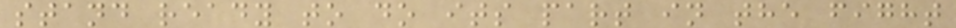stand ready to do its part in the fight
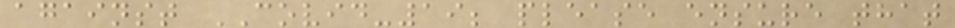against COVID-19; please ensure that
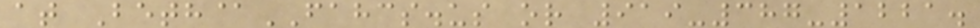at Beth@FAHCS.us or 919-387-1221.
